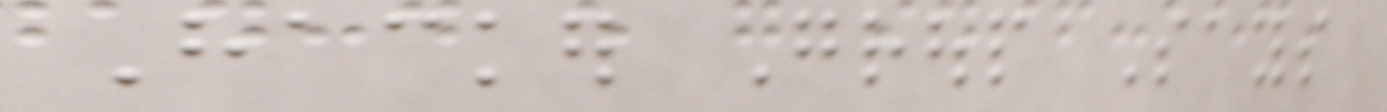Hacker Group Says
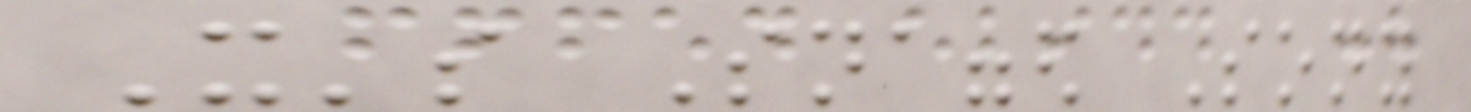It's Snagged Sony
